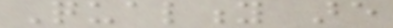Quality are
